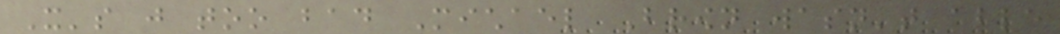It's just too bad Michael Brown wasn't able
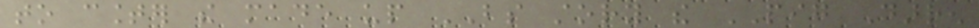to counter the made up BS story the PIG Darren
